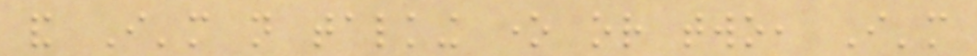and I'm not talking one or two, I'm
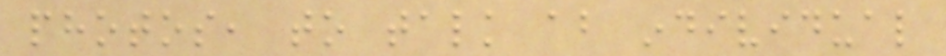photos, to talk about individual
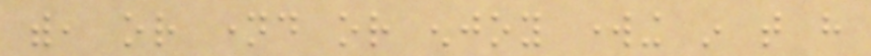with, or named or enjoy working in that have
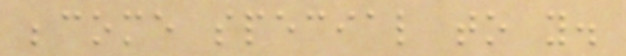become special to you.
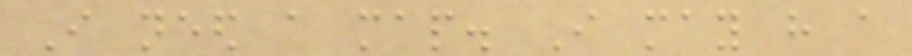I need a map. I may have a
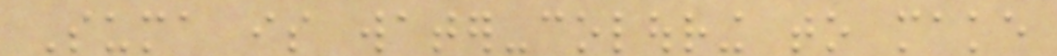Suma is water-colouring to make
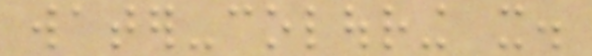water-colouring it.
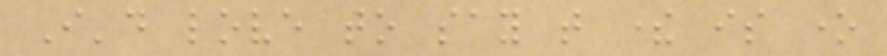I'd love to say that there is one
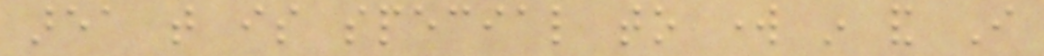area that is special to work in and I
